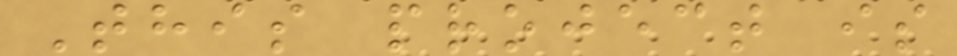This project is
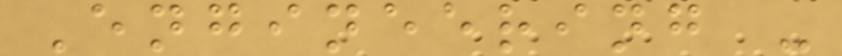Engineering -
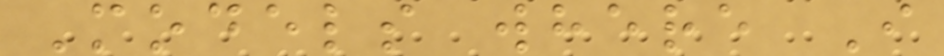Models where I
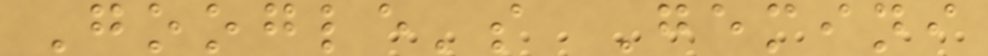Google's Gemini
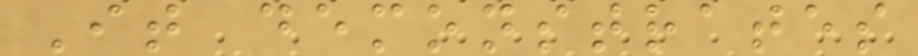It demonstrates
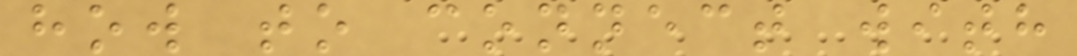how to connect with
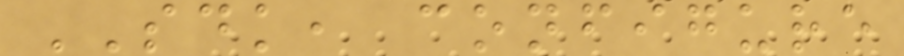SDK, configure
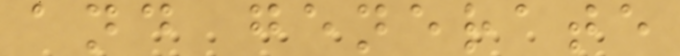and generate
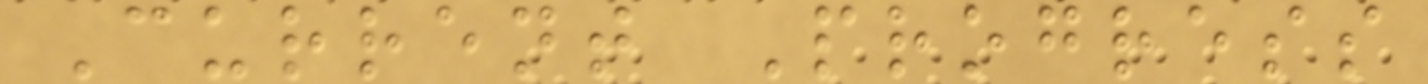Current Progress
